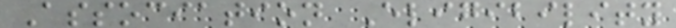Association Eligibility
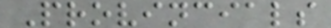Provincials
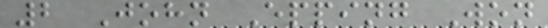2 John Epping Won
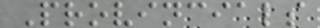Provincials
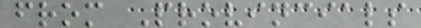from Provincials
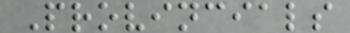Provincials
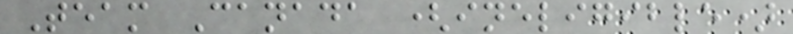Team Canada (ineligible)
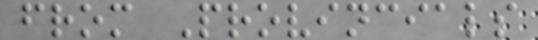from Provincials
